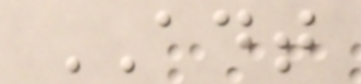ADT
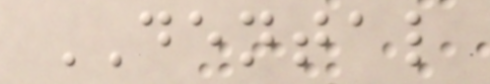DENTAL
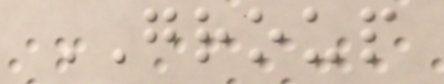GROUP
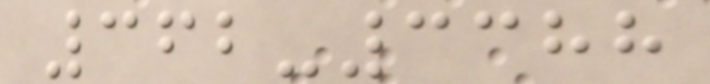362-3388
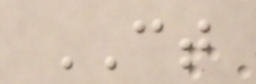CT
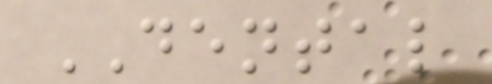DENTAL
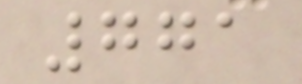771
